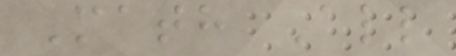Math All
